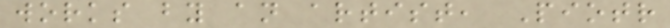works by an artist, Piotr
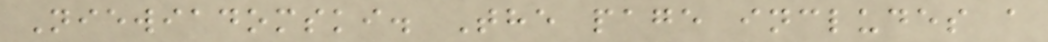Niewiadomski. The page includes a
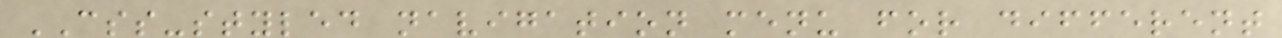CSS-styled navigation menu for different
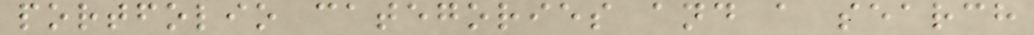portfolio categories and a search
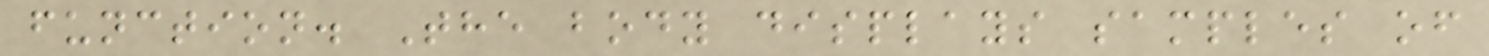function. The body displays samples of
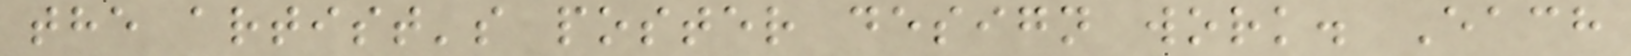the artist's poster design work. Each
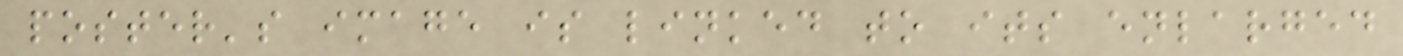poster's image is linked to its enlarged
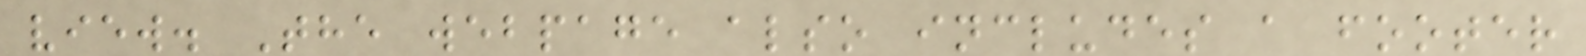view. The webpage also includes a footer
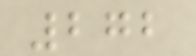272
